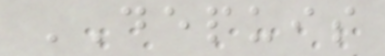DEPUIS
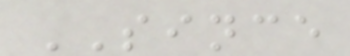SINCE
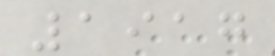1917
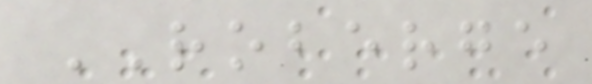ROBERGE
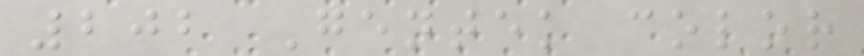202 Gentek color
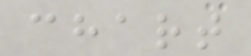chart
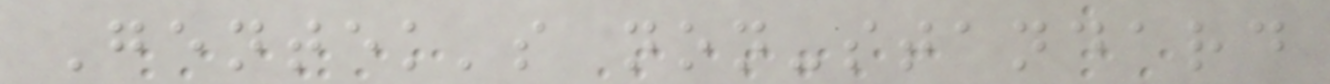Gentek's non-standard
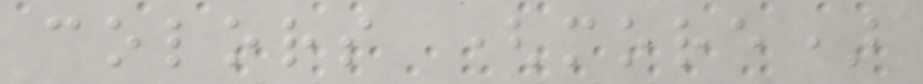colors (more)
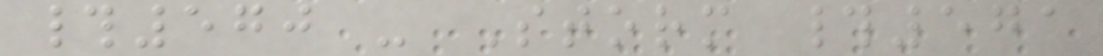#570 - Storm #571
